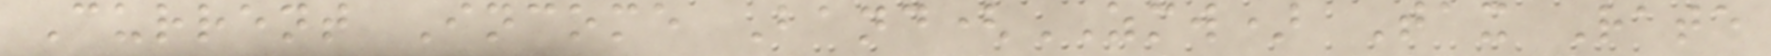Current Income Band(ZMW) Tax Rate
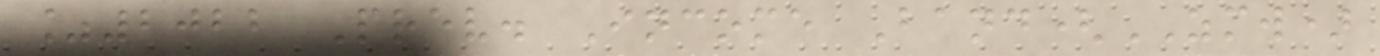%2022 Prev. Income Band(ZMW)
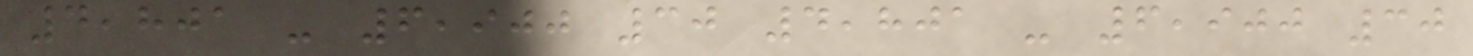4,801 - 6,900 30 4,801 - 6,900 30
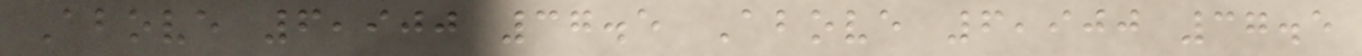Above 6,900 37.5 Above 6,900 37.5
